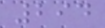294
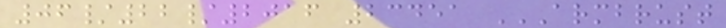06/22/2016 23451 ARMBRUST
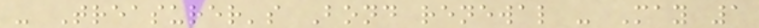- Treasurer's Bond renewal - May 1
